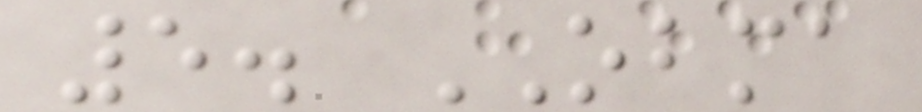5. OBMA
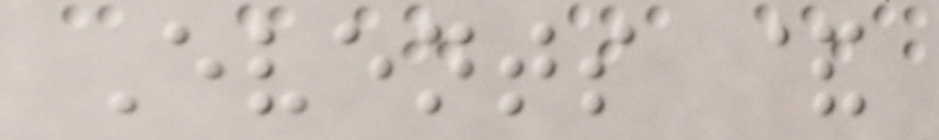Events &
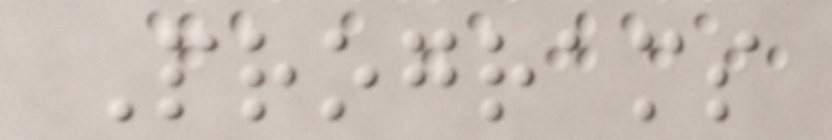Programs
